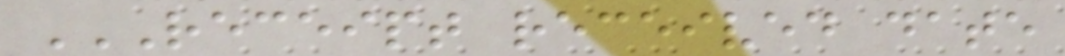RECEIPT RECEIVED DATE
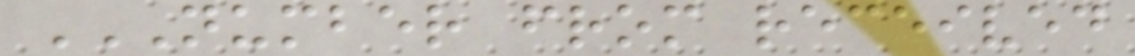NUMBER FROM RECEIVED
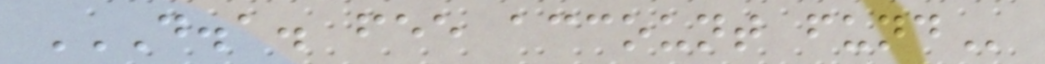D.A. FEE ACCOUNT FUND
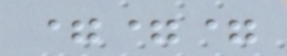===
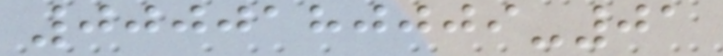0000180009-01
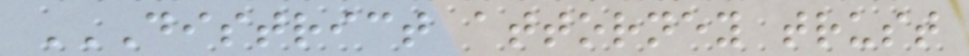DISTRICT ATTORNEY TRUST
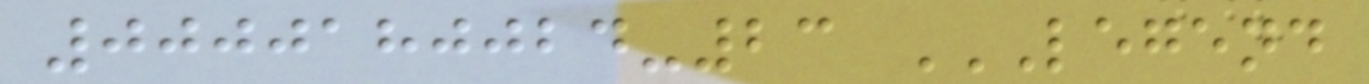0000180024-23 LEGEND
